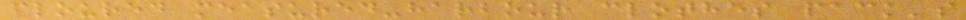floured measured-harbour clothes pack's
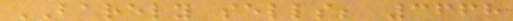BARELY sells; 3668
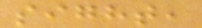sight,
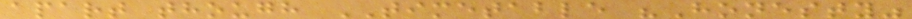apart though TIMETABLE "Honesty"
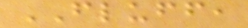FLUFF,
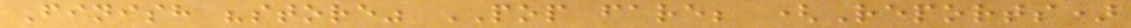Finish "store" POP fare; (Reports)
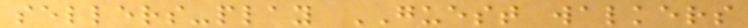sellers-play GUEST walkers
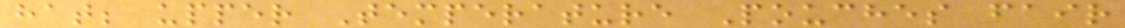hat; upper Temperature Pouches fair
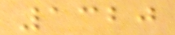1320
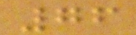76
